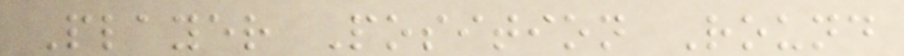Player Position Round
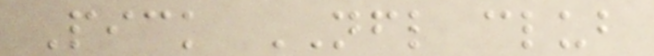Pick NFL club
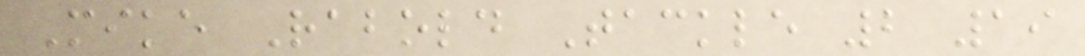Mike Rabold Tackle 2 19
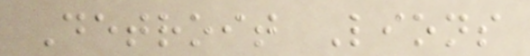Detroit Lions
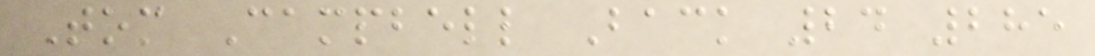Tom Campbell Back 24 285
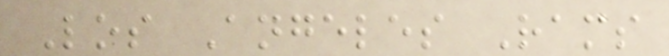Los Angeles Rams
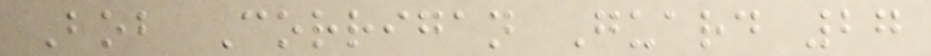Bob Corrigan Guard 27
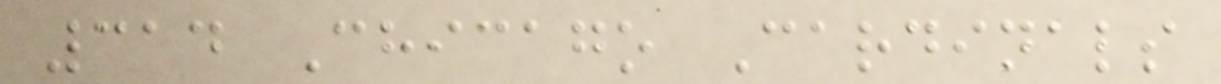314 Chicago Cardinals
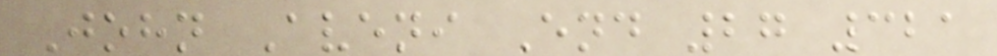John Aveni End 27 321
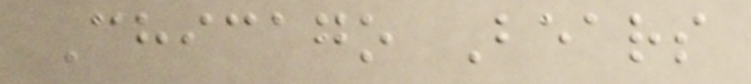Chicago Bears
